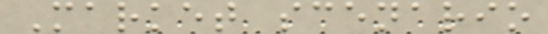Market scenario
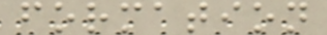formation
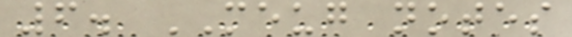6. MEUG notes
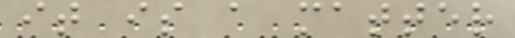it is a matter
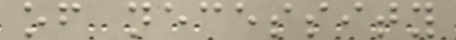of necessity
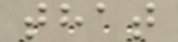that
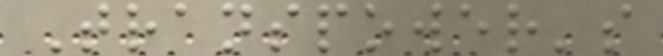Transpower's
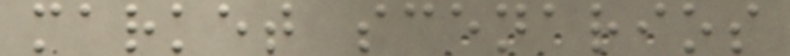market scenarios
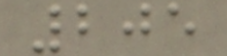205
